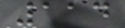114
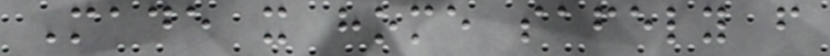Made it home safely from
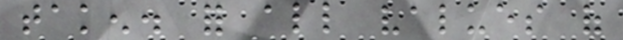taken. for all values of
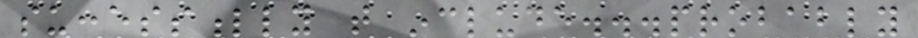successfully that include...probably
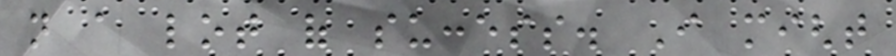not a lot of success. I might
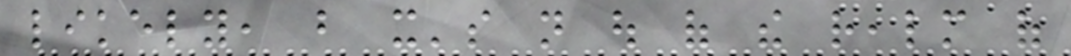likely, but it's not out of the realm of
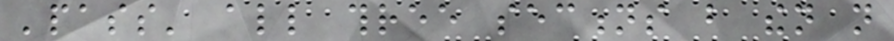'pass' all three sections but then not
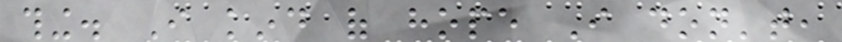thing. I kind of hope I don't,
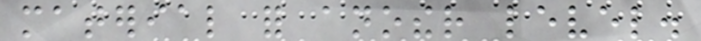material for another level.
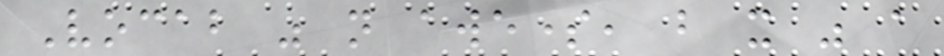Vocab was not awesome, but it was a
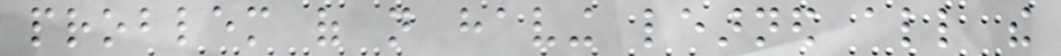problem of not having learned all the
